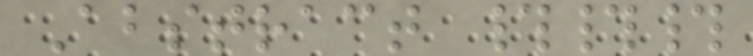Abstract ###
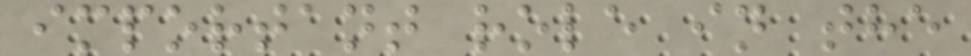important role in the
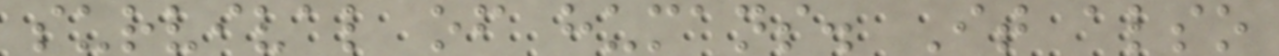survival of humans. It also
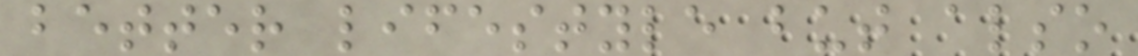better lifestyle but also
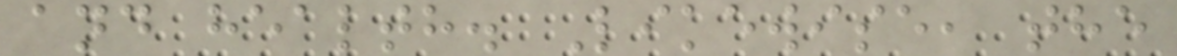and health. Likewise, the
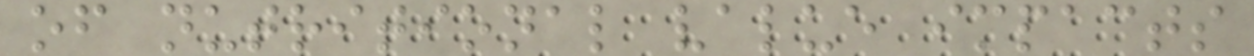of nutritional value impacts
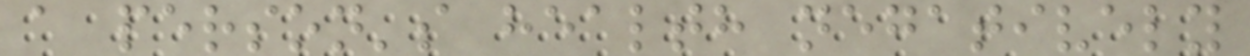a person's health negatively
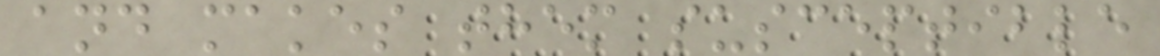and makes them susceptible
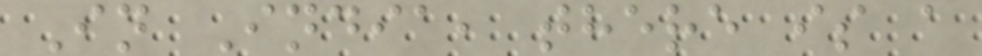In India, there is a
